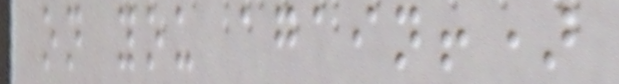on you again!)
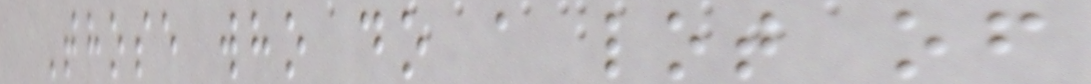Those who do a lot of
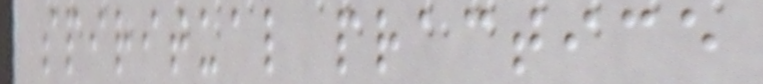spiritual practice
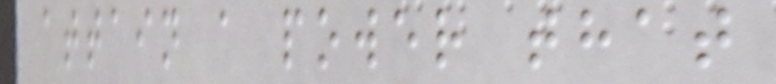attain a power that
